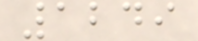1249
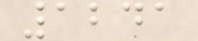1241
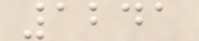1241
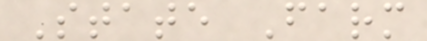State Farm
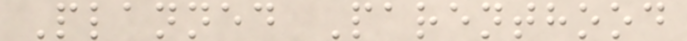Planned Parenthood
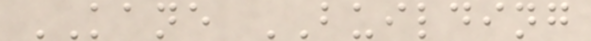KANE BUILDING
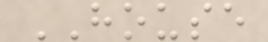HOUSE
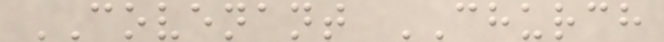COVENANT CHURCH
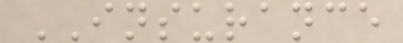INSURANCE
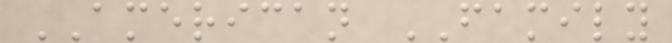AMERICAN FAMILY
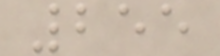255
